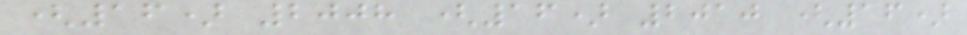(16) 2008 (16) 2010 (16)
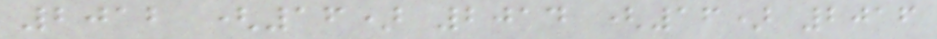2012 (16) 2014 (16) 2016
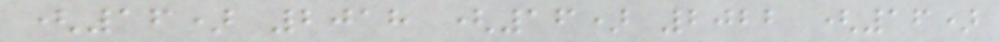(16) 2018 (16) 2022 (16)
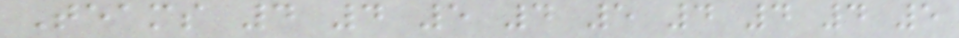Teams 4 4 5 4 5 4 4 4 5
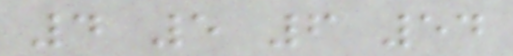4 5 6 54
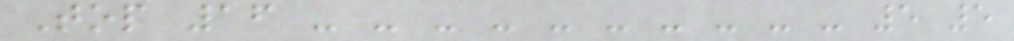Top 16 - - - - - - - - - - 5 5
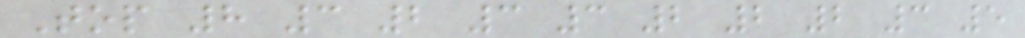Top 8 3 2 3 3 2 2 2 3 5
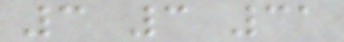3 3 31
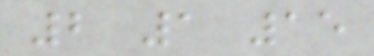2 1 15
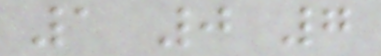1 0 7
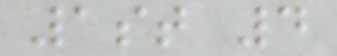1st 4
